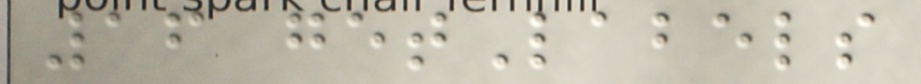16 getLabels
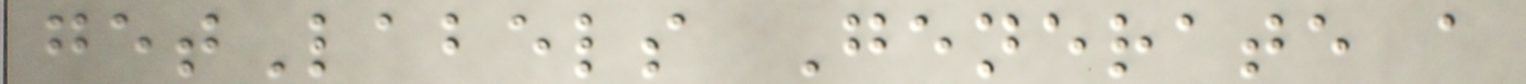getLabels Generate a
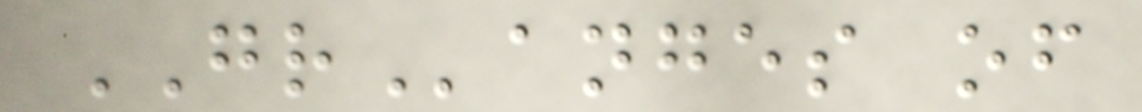GRanges of
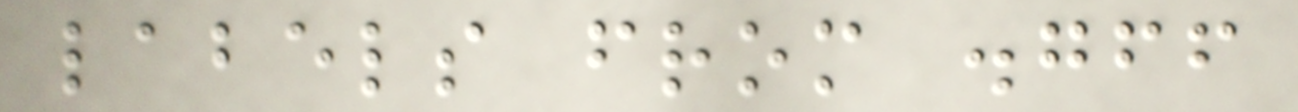labels from .gff
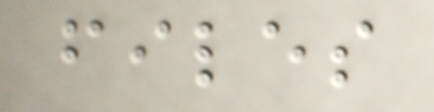files
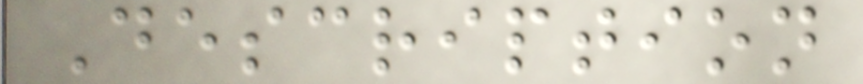Description
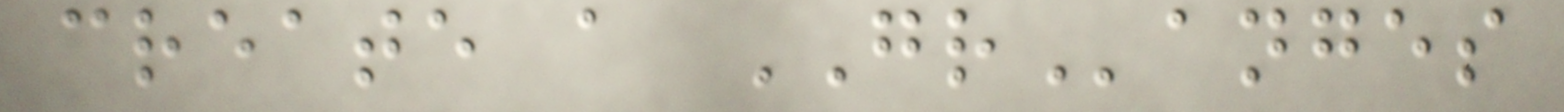create a GRanges
